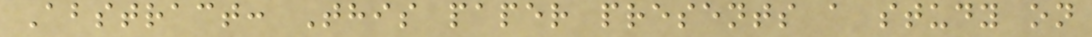Abstract: This paper presents a study on
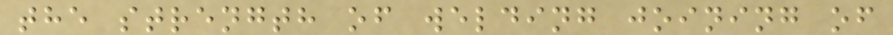the strength of welding joining of
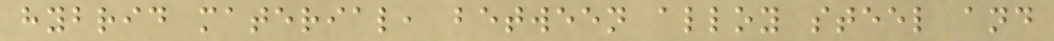hybrid material, between alloy steel and
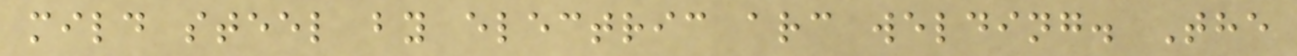mild steel by electric arc welding. The
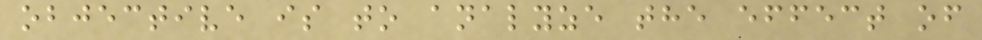objective is to analyze the effect of
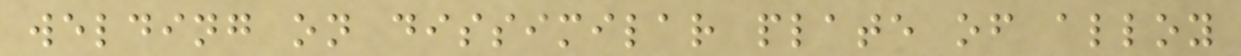welding on dissimilar plate of alloy
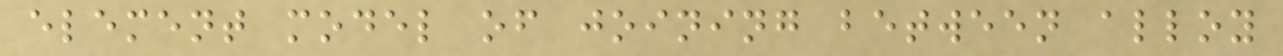element model of joining between alloy
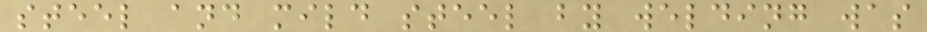steel and mild steel by welding was
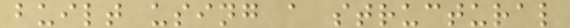built using a structural
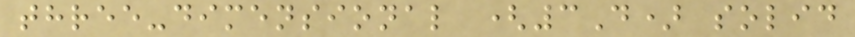three-dimensional (3D) solid
